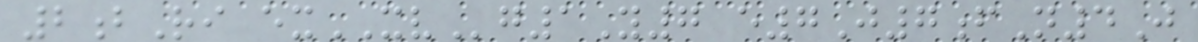2bRi exXVg1Y7 e7J7fN4J
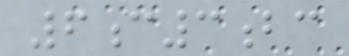6c3bc
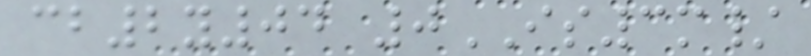cb2y04 0IS3m/
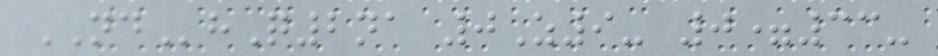NDhQ2na 0Z9- 0=33-
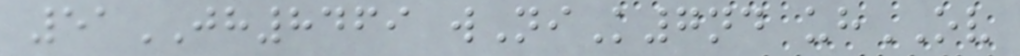51JH8469 wNiK7nd uhOV
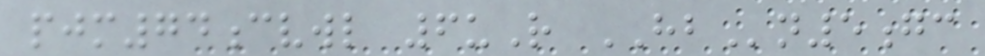pjm74cvwl 6uR HBn5gc
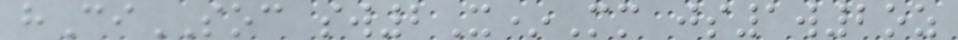hCiSOC sw2X*Mm js1w2oz
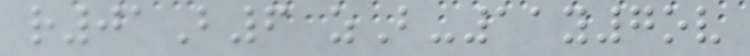r01B6 zB-11y7ov
